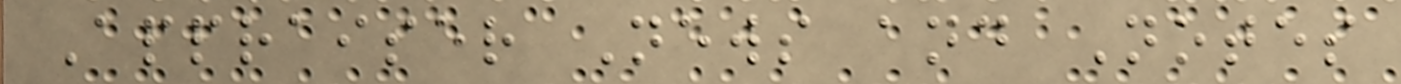Appraiser News and Notes
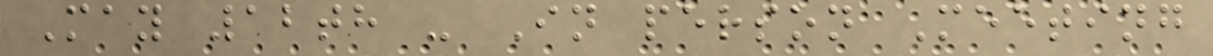May 12th - In person Meeting
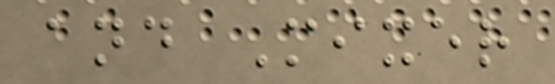and Mixer
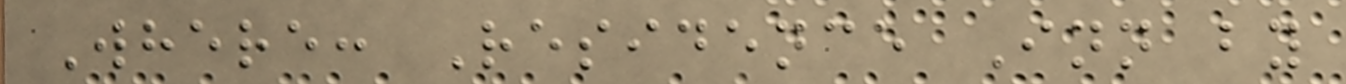Where: Residence Inn by
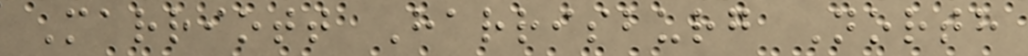Marriott Harrisburg North
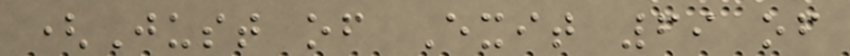(Just of Exit 69 of
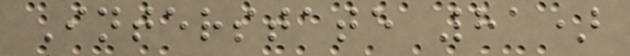Interstate 81)
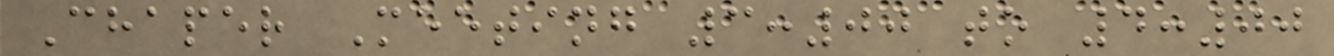Chaper Meeting 3:00 to 4:00
